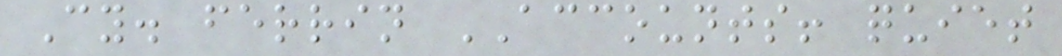Cy. ferrin ACCOUNTS! quiet
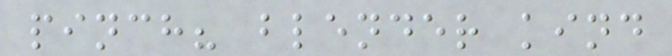pinch? blender kind
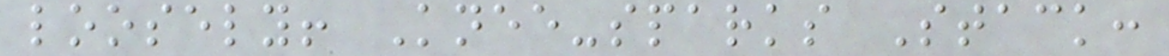loosely! Knee-sparks Stack:
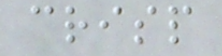crisp
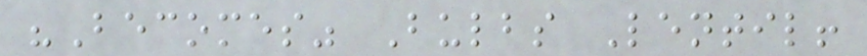"Becomes" Bulbs Lentil!
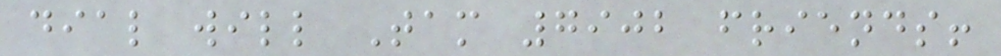dial will Tam 7902 friends!
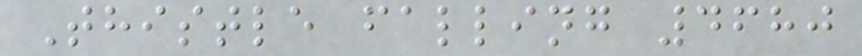Thistle falling 4680
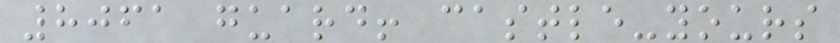8061 guard! castle-yours
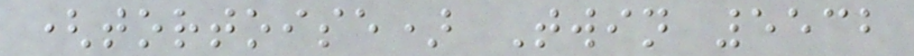(tortoise) Twin 5532
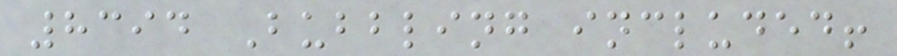8394 Bubbling included!
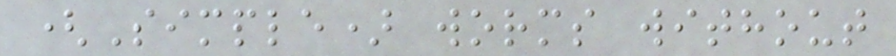(Simple) worms without
